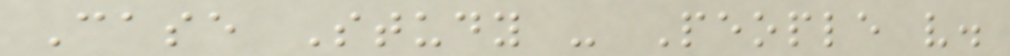Case Study - People v.
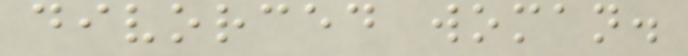divorced woman.
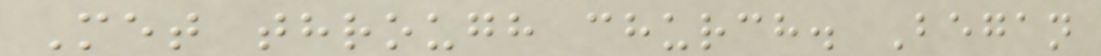Met through church. Began
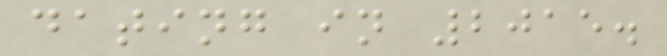dating in 2015.
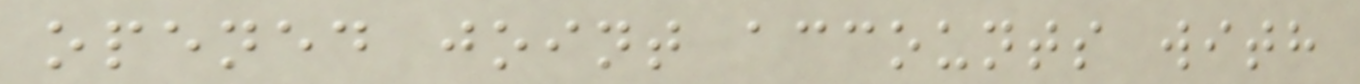opened joint accounts with
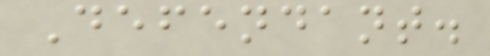Defendant.
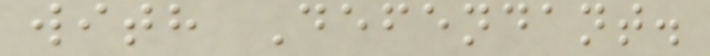with Defendant.
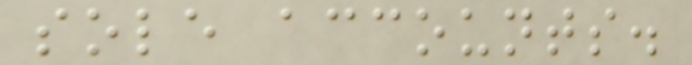sole accounts.
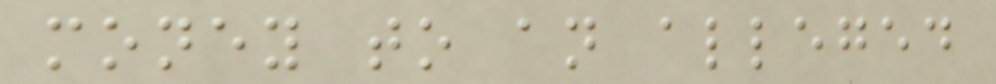money to an alleged
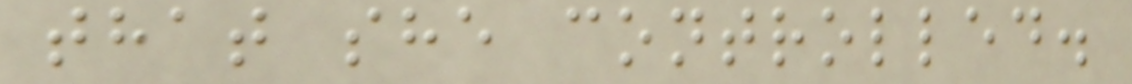that she controlled.
